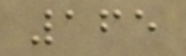165
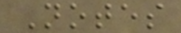Notes
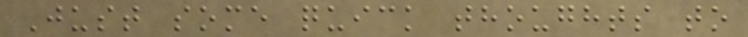Just some quick thoughts to
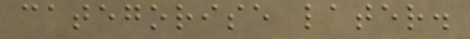categorise later.
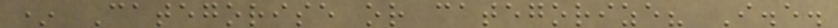* Categorise or categorize? I.e.
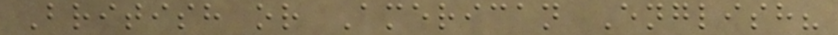British or American English?
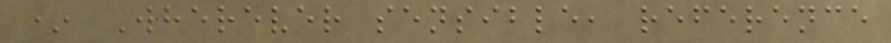* Wherever sensible, reference
